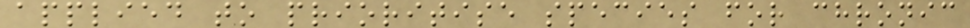applied to prioritise species for chronic
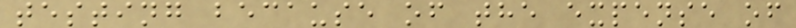testing because of the expense of
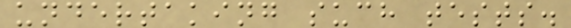undertaking such tests.
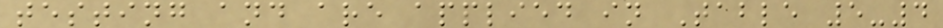testing and are applied in Table 5-4
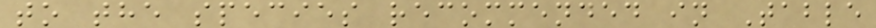to the species recommended in Table
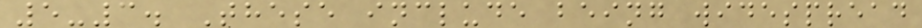5-3. These include being widespread
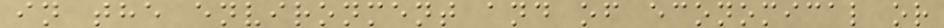in the environment and of economical or
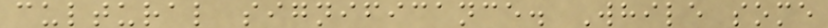cultural significance. While some
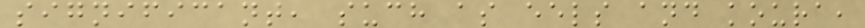significant, such as eels and koura,
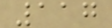117
